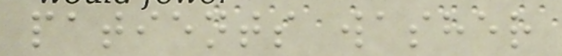patients washer
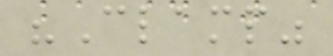"Clamp"
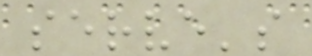serve's
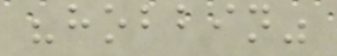"hobbin"
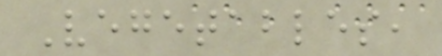Vegetables,
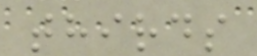thirds
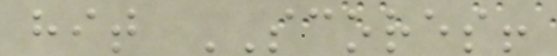hit SCORES!
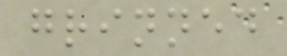grinned
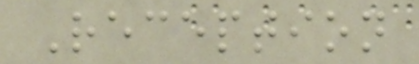Reception
